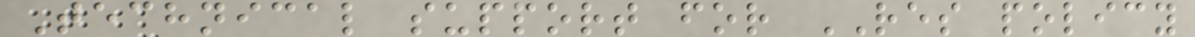Technical support for RES policy
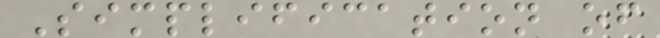Simplification of
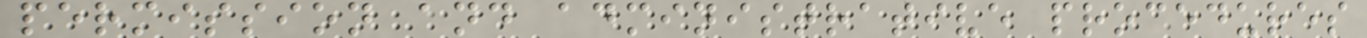permission and administrative procedures
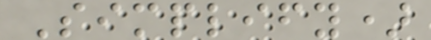Simplify)
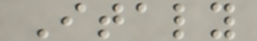Italy
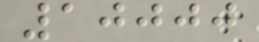10000
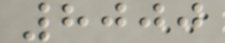8000
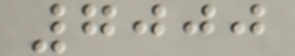7000
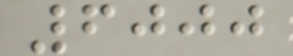6000
